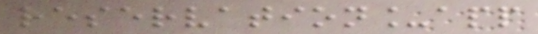reservation_app
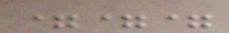===
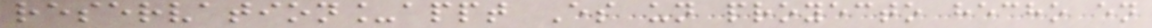reservation_appt Es un proyecto hecho en
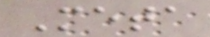Meta
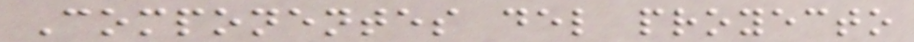Componentes del proyecto
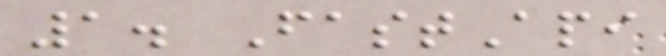1. FastApi
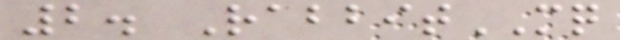2. RabbitMQ
